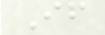If
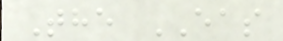The EAS
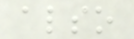also
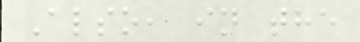Also, in the
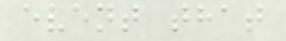event that
